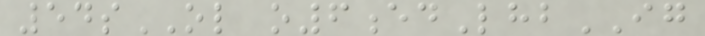54sOL o6edLhbIG
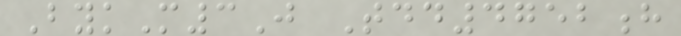BykM3J Tdd4752h
